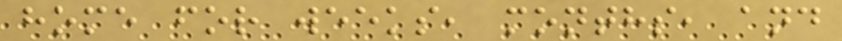home for weeks, months, and
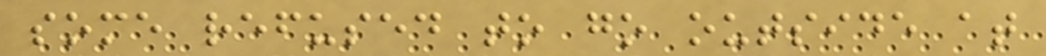some refused to go outside at
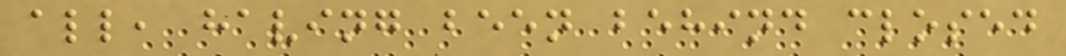all, having been behind closed
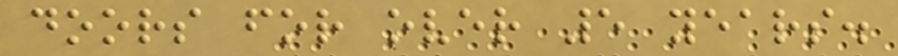doors for over 5 years.
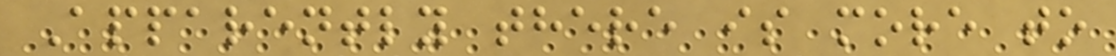Apparently there is more to
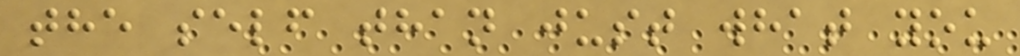the self than just what you
